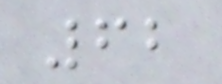62
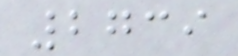2739
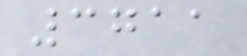3711
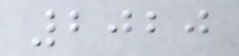2020
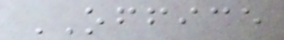OFFICE
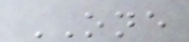ONE
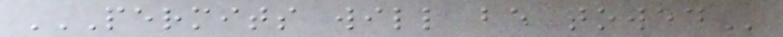PERMITS WILL BE TOWED
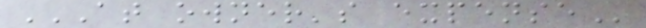AT OWNER'S EXPENSE
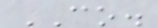CO.
